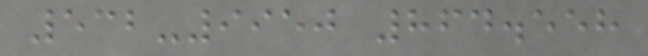532-9950 864.558
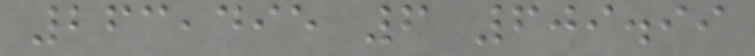263,495 6 609.99
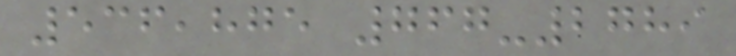536,875 767-2789
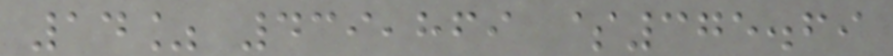14% 439,869 $375.69
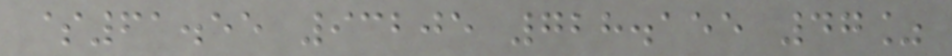$61.55 93205 728.155 47%
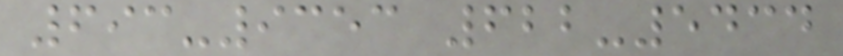693-9353 622-5434
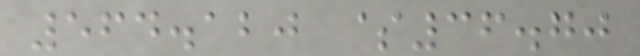564.120 $36.70
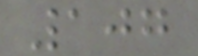107
